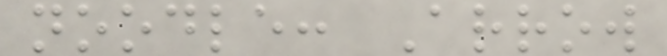noodle: Arrow
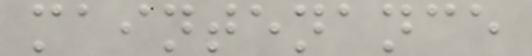maintenance
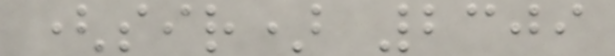(sir) 2309
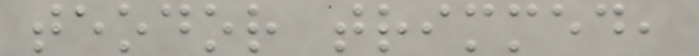teodor trimmed,
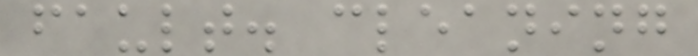fault. cleaning
